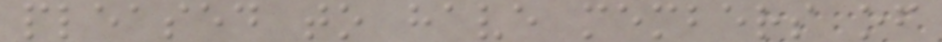pleased to have members of
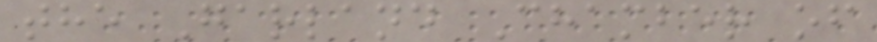the Garland Chamber of
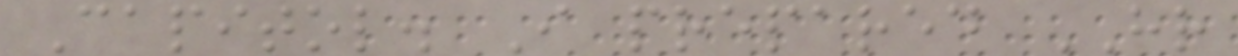Capitol. I prepared HR
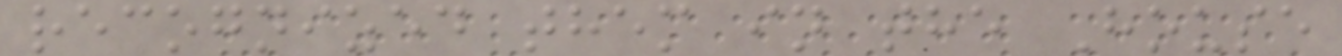recognized them in the House
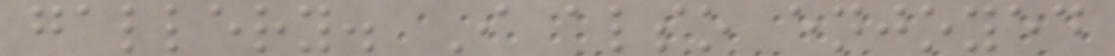gallery. I also enjoyed
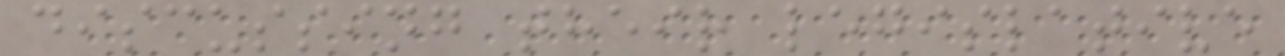discussing their legislative
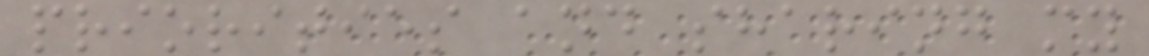priorities and sharing my
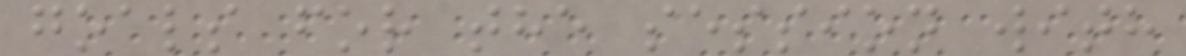goals for the session with
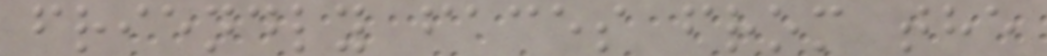friendly faces from the
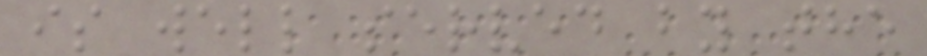is well served by the
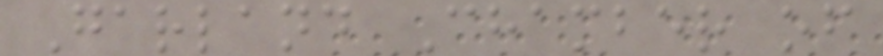Garland Chamber of
